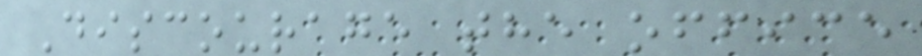Discourage the office
